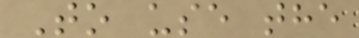To use the
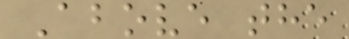Above the
